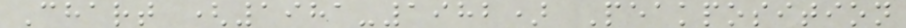Chart (1981-1982) Peakposition
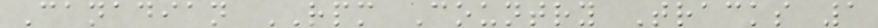Canadian RPM Country Tracks 1
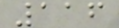116
